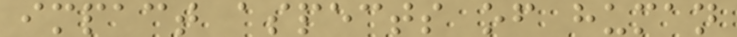impact aspects of human
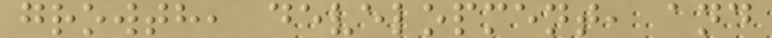growth, development, and
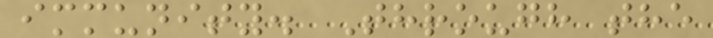immunity. Through the
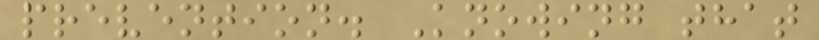prevention. Knowing that
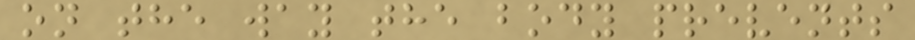on the way the body prevents
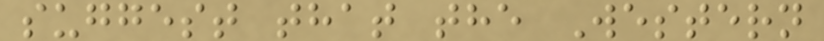suggest that the Western
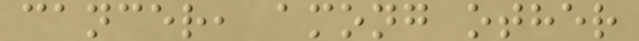cancer, among other
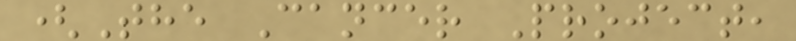(The Cancer Project,
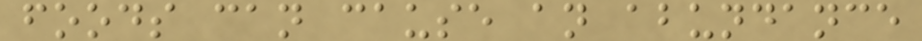foods can cause an abundance
